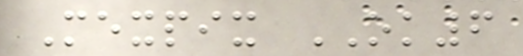Mexpix OK6
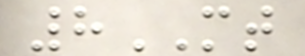8MT
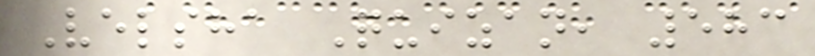Velsha Quizan, 583
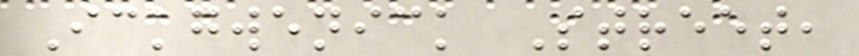Ickgwenick Street,
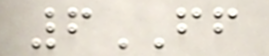6FF
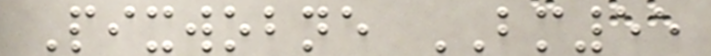Pixwobne BM55
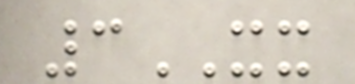3XX
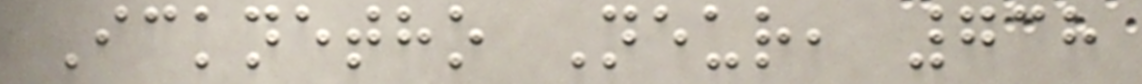Icknetho Neur, 738
